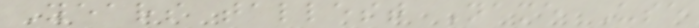Years tallest Name Use
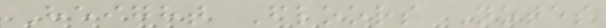Height Floors Notes
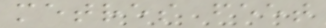metres feet
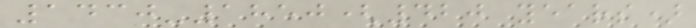1430-1850(420 years)
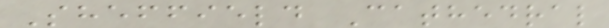Sheffield Cathedral
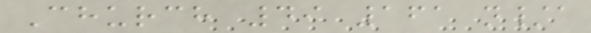Church 49 161 n/a
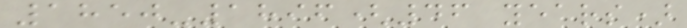1850-1896(46 years)
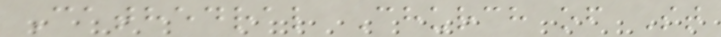Cathedral Church of St
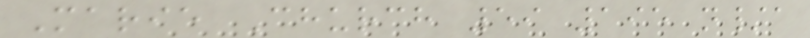Marie Church 59 195 n/a
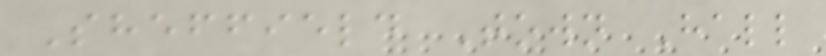Sheffield Town Hall
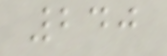240
